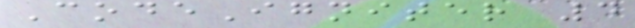CodeIgniter 4
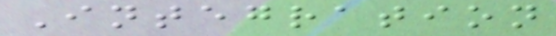Integration
